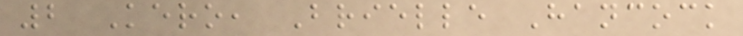2 Kero, Brielle Hancock
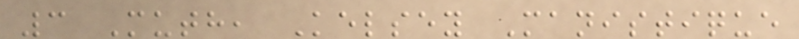3 Muth, Kelsey Manistique
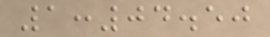1:04.50
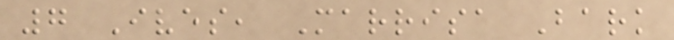7 Ives, Marrisa Bark
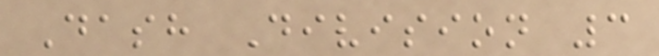Dash Division 3
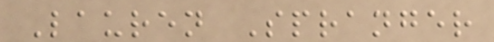Lauren Spranger
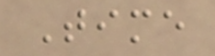Time
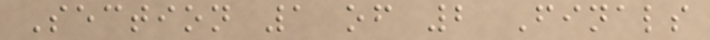Section 1 of 2 Finals
